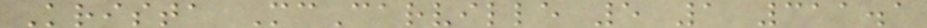Krista McCarville 5 1 311.1
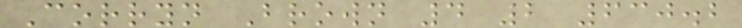Corryn Brown 4 2 630.2
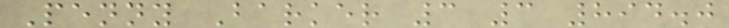Penny Barker 3 3 894.0
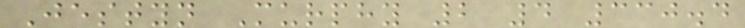Jestyn Murphy 2 4 330.4
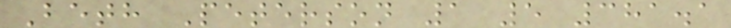Beth Peterson 1 5 381.1
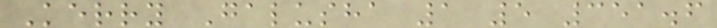Kerry Galusha 1 5 351.6
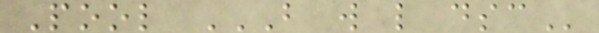Pool B W L DSC
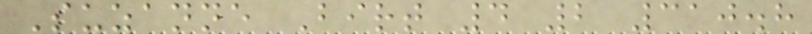Suzanne Birt 4 2 310.8
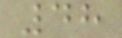48
